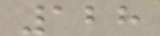128
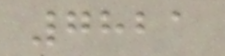7821
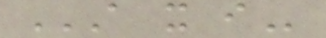A X I
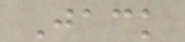Jack
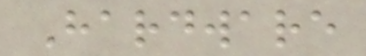Hardware
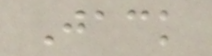Jack
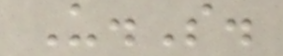U.S.
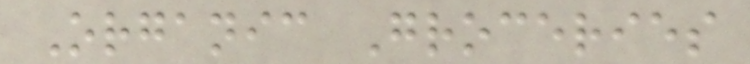Organic Groceries
